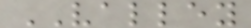VALLEY
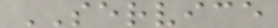SERVICE
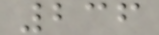236
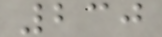230
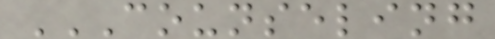COUNSELING
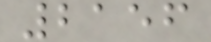2156
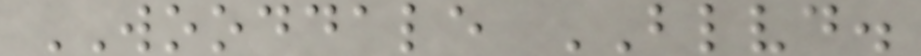WOODDALE BLVD.
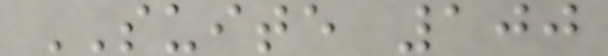SUITE 100
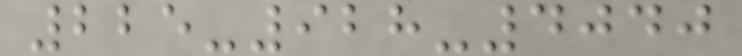225-928-4040
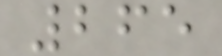265
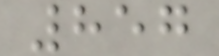857
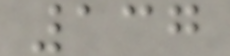137
